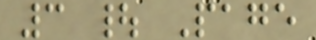3 | Page
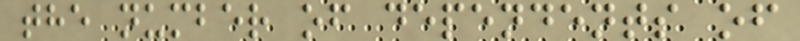the number of dependents of
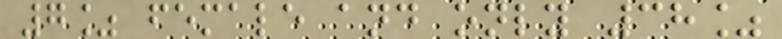7% female and only 38%
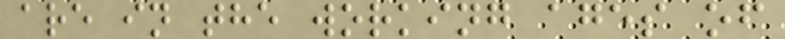are in the working ages of
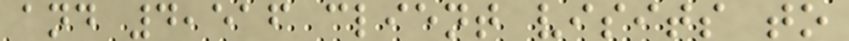and 4,516 client visits to
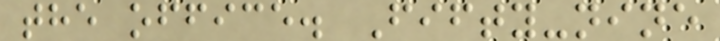the office. Fifty-nine
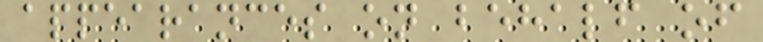appearances on behalf of
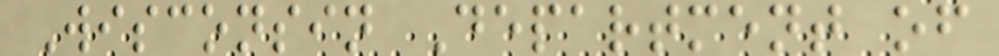Wisconsin Department of
